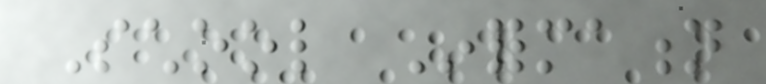School Information
